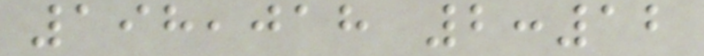198,018 2:12
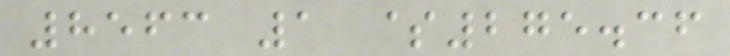8563 1 $275.36
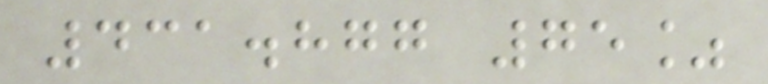431.877 75%
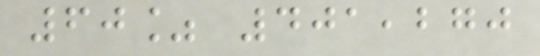60% 401,270
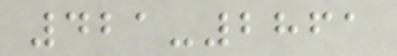421-2861
